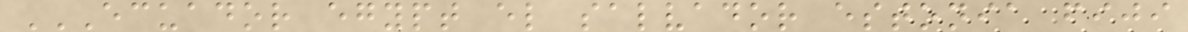ECUADOR EGYPT EL SALVADOR ESTONIA FIJI
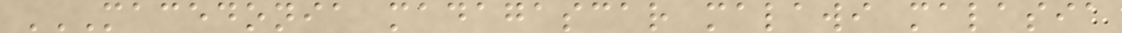MACEDONIA MADAGASCAR MALAWI MALASIA
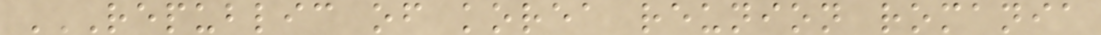REPUBLIC OF KOREA REUNION ROMANIA
